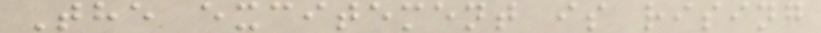The excitement is rising
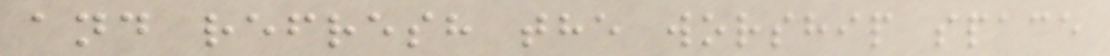and refresh the worship space
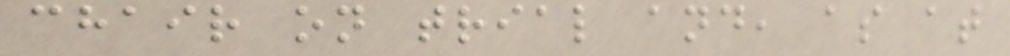chair on trial and, as at
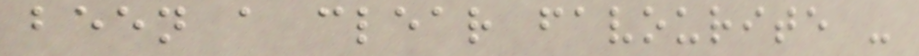been a clear favourite -
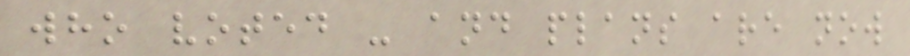who voted - and plans are now
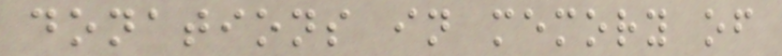donations in memory of
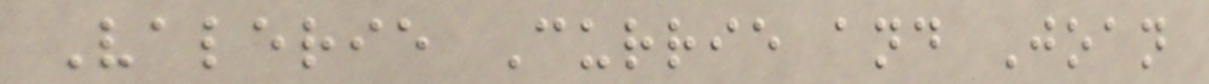Valerie Currie and Joan
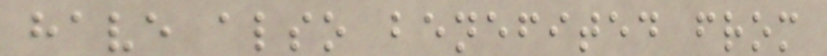have also benefited from
